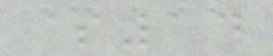$14
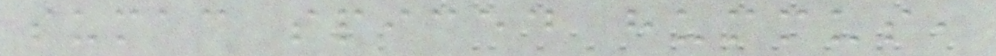sumac spiced hummus,
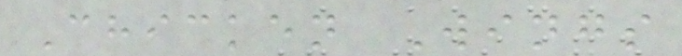Chicken Wings
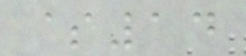$14
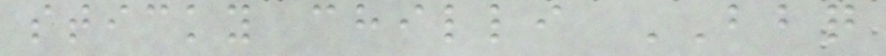sticky chilli BBQ
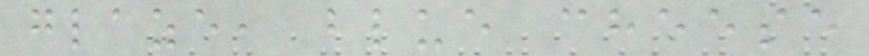glaze, blue cheese
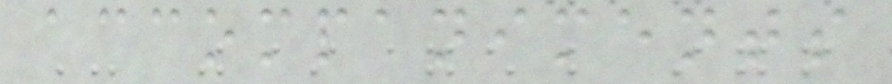accompaniments
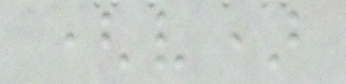(v)
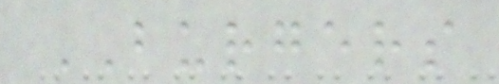BURGERS
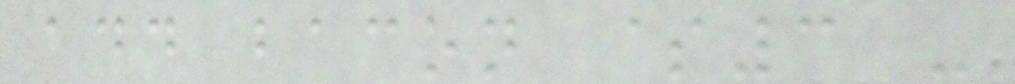add bacon $3 -
